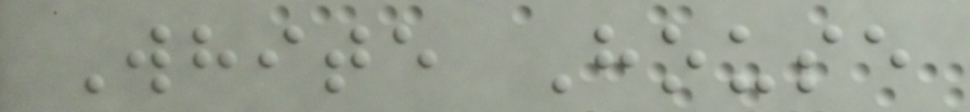White House
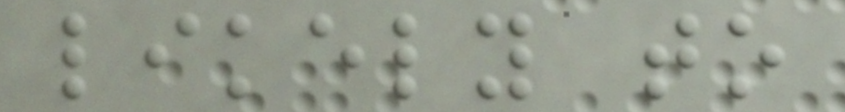likely to
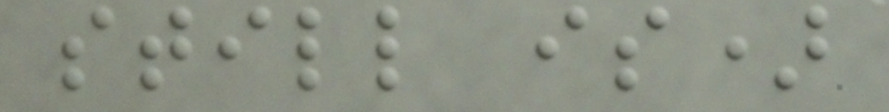still is)
